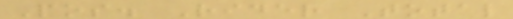Pos. Rider Total
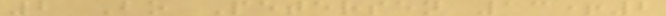2 Bo Petersen 13+2
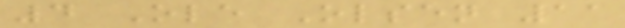4 Ole Olsen 11
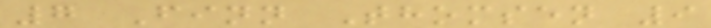7 Finn Thomsen 9
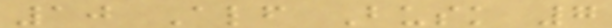10 Alf Busk 7
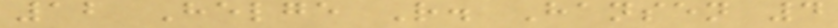12 Helge R. Hansen 4
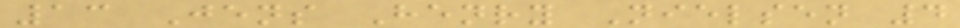13 Jens Henry Nielsen 4
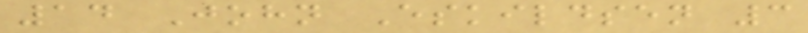14 John Eskildsen 3
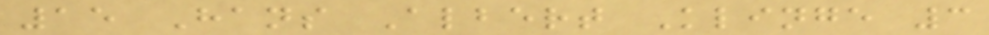15 Hans Albert Klinge 3
